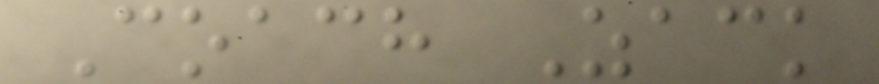Coach Zack
